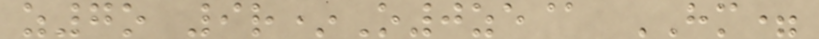z7o 9r*O0ze@ HM=
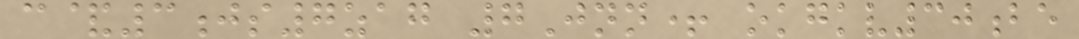c&3js7zag 7Jnn+ okgkv30be
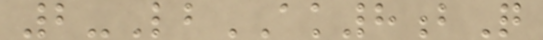2-LbAK8bQ
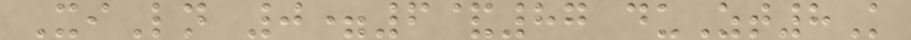XiLn 0=6&87 duZt8K
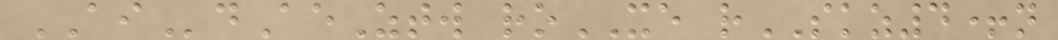AIdAeZtw roXE rSKZ4+n
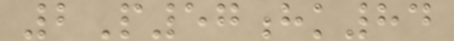2P57hk84
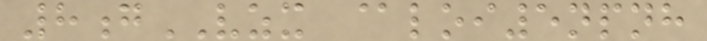8gVZX @loi5npnh
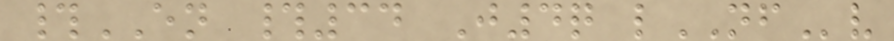#EN #34 J4q lNFv
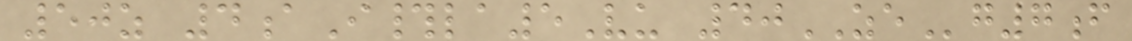50z 4aI#la5Vu 40ZEg7f
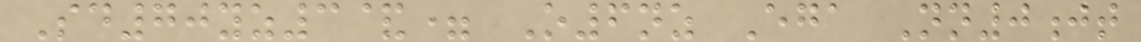Sd70yz3&= O6nz Ega Nn0jt
